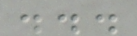...
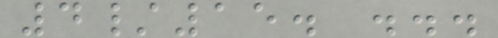4/15. ...
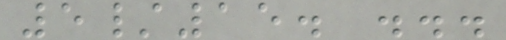5/15. ...
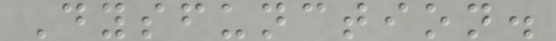Dysfunction.
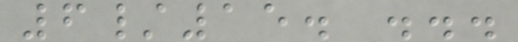6/15. ...
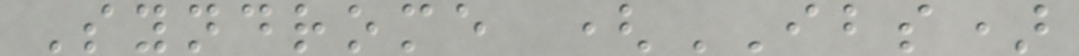Syndrome (IBS)
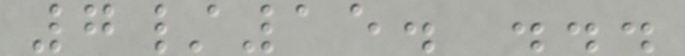7/15. ...
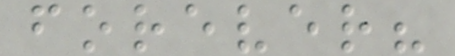forever?
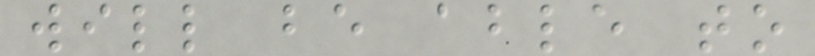will be able to
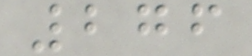276
